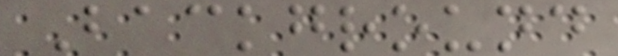Background
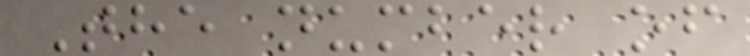The number of
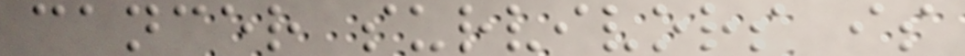cancer survivors is
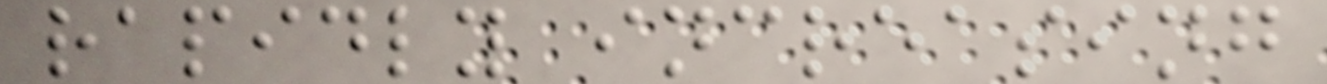rapidly increasing
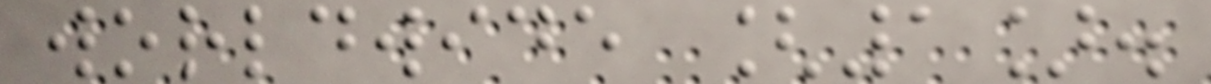worldwide [1].
